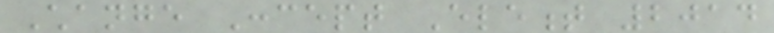Change Concept Element 2014
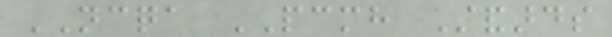NCQA PCMH Standards
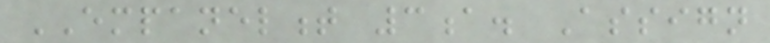EMPANELMENT 3a. Assign
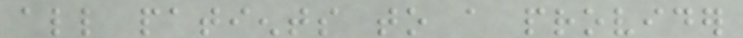all patients to a provider
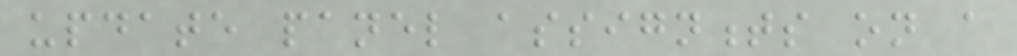update panel assignments on a
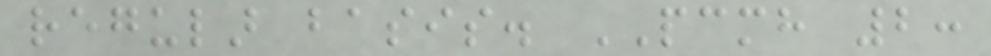regular basis. PCMH 2:
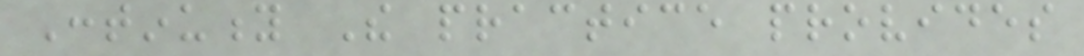Continuity The practice provides
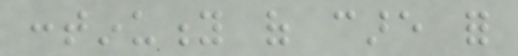continuity of care for
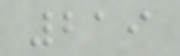219
